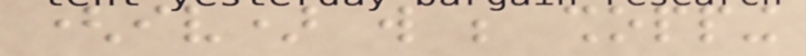(iv) will be shopping
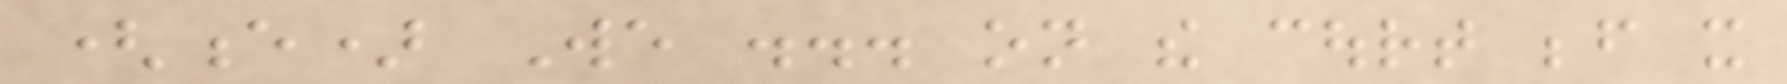(e) We ... on the court before it
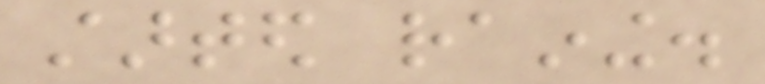started raining.
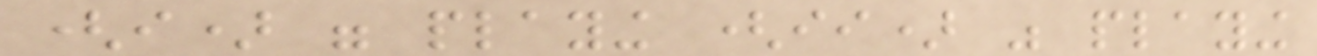(i) were playing (ii) was playing
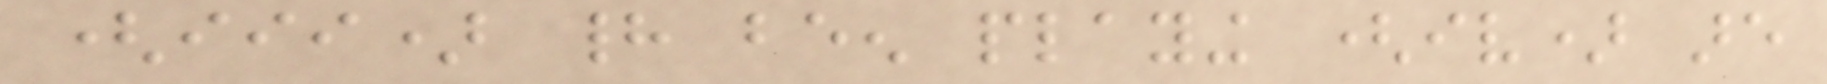(iii) had been playing (iv) are
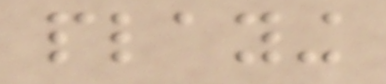playing
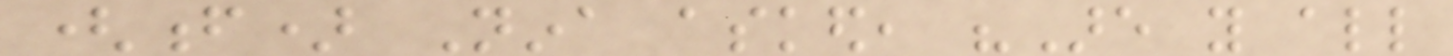(f) Nina asked, "Are you all
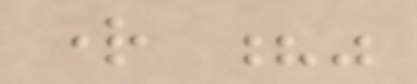right ?"
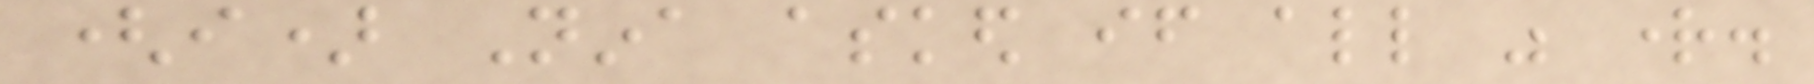(i) Nina asked if all was right.
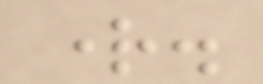right.
